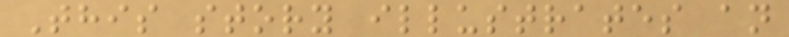This story illustrates an
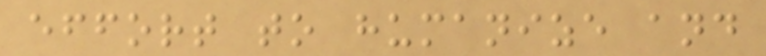effort to humanize and
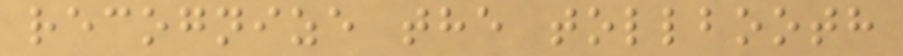recognize the tollbooth
